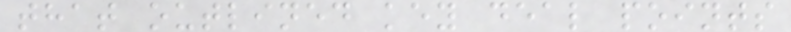that outlined key deal points
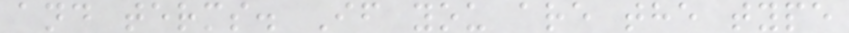and terms. If you are the type
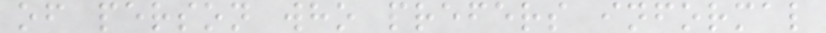of person who prefers informal
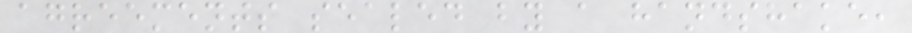agreements sealed by a handshake,
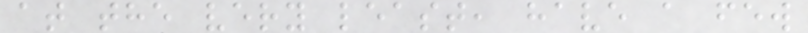at the very least, have a few
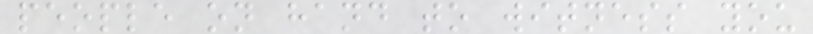people on hand to witness you
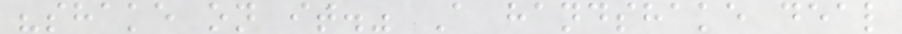"shake on it." A handshake deal
